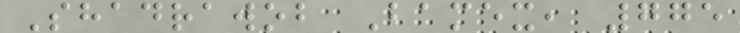Shadrawob Bamex, 775
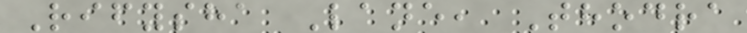Rifysha Lane, Thodra
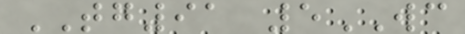TG91 5WC
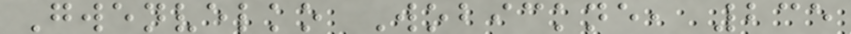Gwenvelko Wobickne, 235
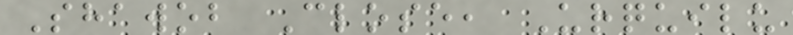Shawob Close, Urquilu
